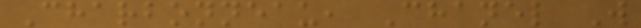Charbonneau, Chanel W
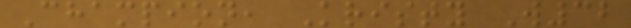Champion, Kristy W32
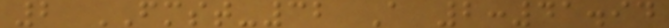2 FMST-32 A 2:41.94
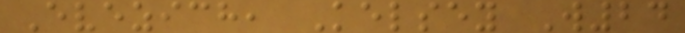Evezich, Kelsey W24
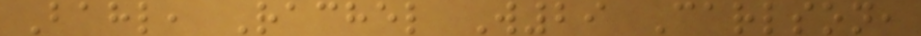Bahl, Rachel W29 Carlson,
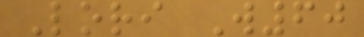Lori W60
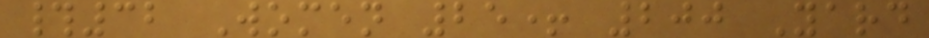#32 Women 25+ 200 Yard
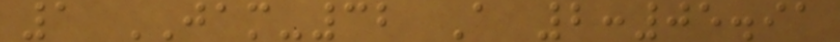1 JAM-32 A 2:05.91
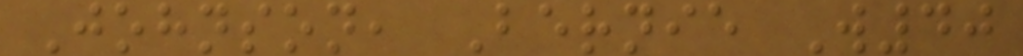Johnson, Bernie W40
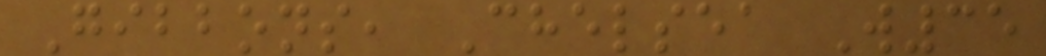Gibbons, Chelsea W35
